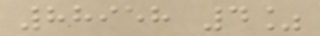88958 4%
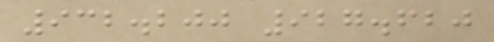932.200 927.620
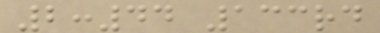2:44 133rd
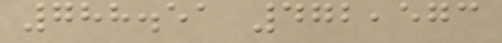788.51 472,573
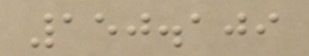150.109
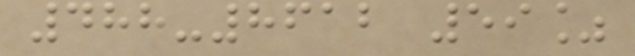488-8612 59%
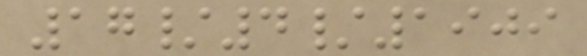17/4/1909
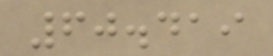60.419
